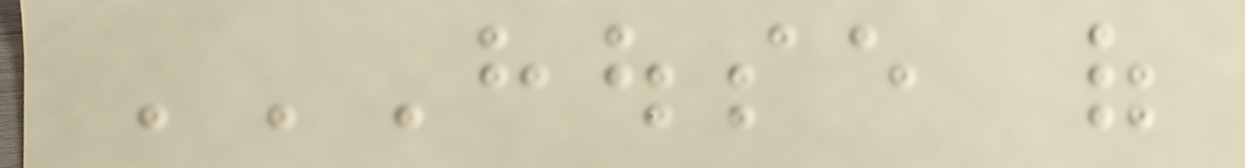HOUSE OF
